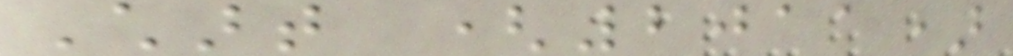Chart (2011)
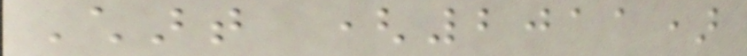Chart (2011)
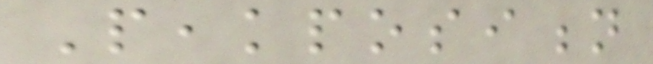Peakposition
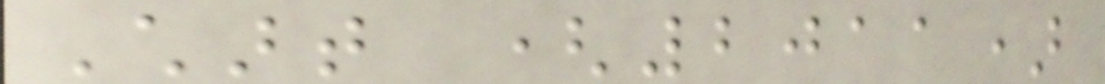Chart (2011)
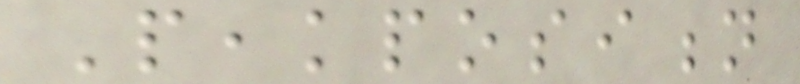Peakposition
